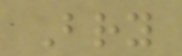Bry
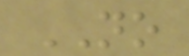NO
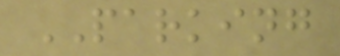PARKING
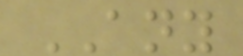ANY
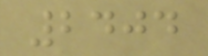2404
